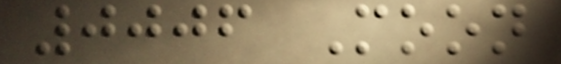0006 Moon
